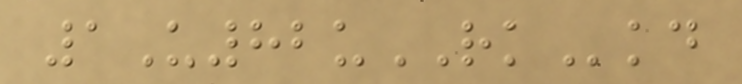1U82uRKkd
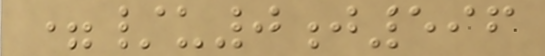=/u0j596
